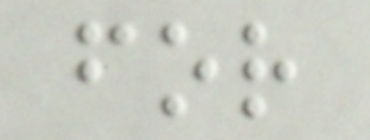for
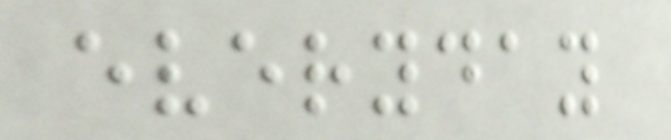everyday
